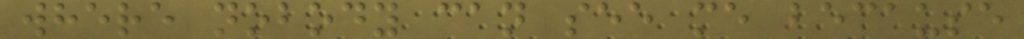where nobody can see me because
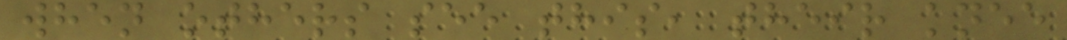when others see this, their knee
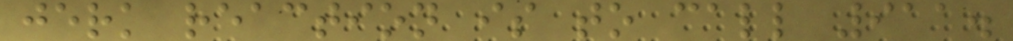jerk reaction is to call 911.
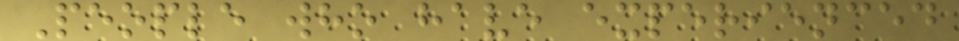People who have experienced
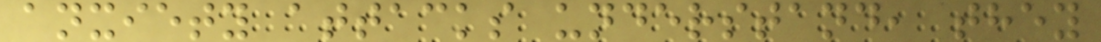anxiety attacks understand, they
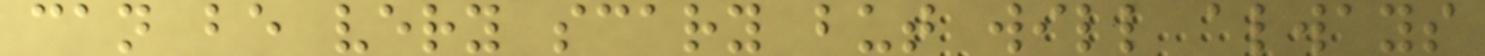can be very scary but will always
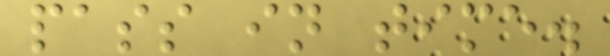pass in time.
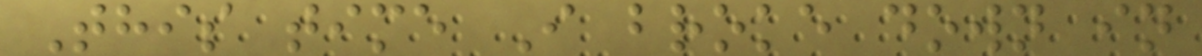This time I broke down in
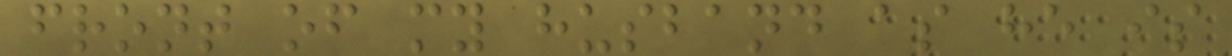front of my husband as he is
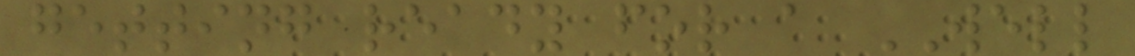getting ready for a WELL
